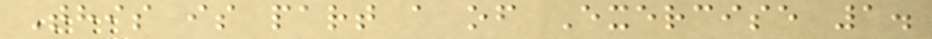This is part a of Exercise 1.
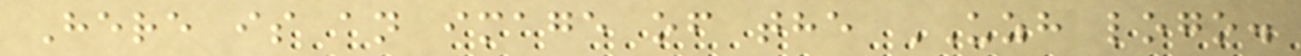Here is an image of the UZH logo.
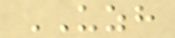UZH
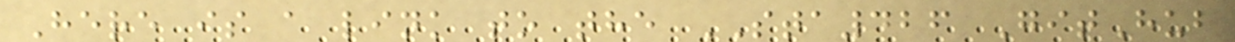Here is a link to the STA426 GitHub
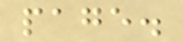page.
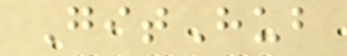GitHub
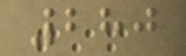280
